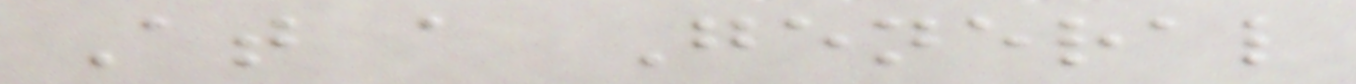At a General
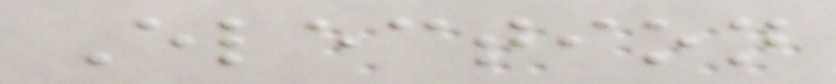Election
